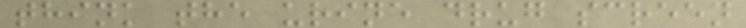think the urine drug screen
